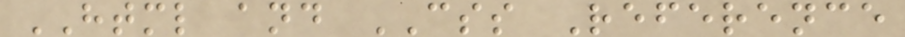HTML and CSS Reference
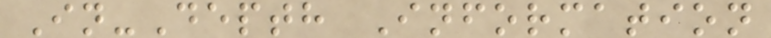In-Depth Information
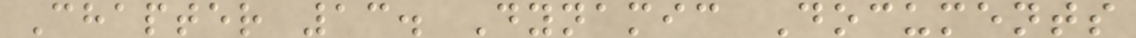Chapter 13. Dynamic Documents
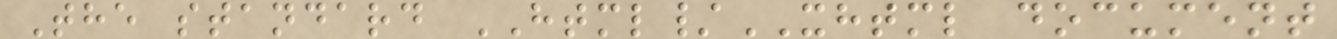The standard HTML/XHTML document
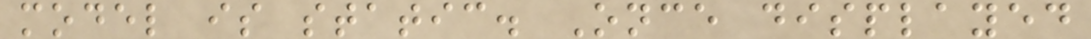model is static. Once displayed
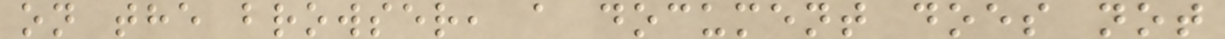on the browser, a document does not
